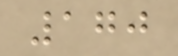170
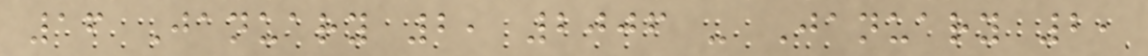16 January 2, 2006 - January 2,
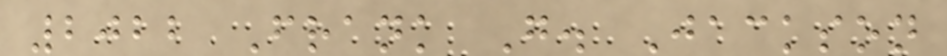2022 Frank G. Jackson
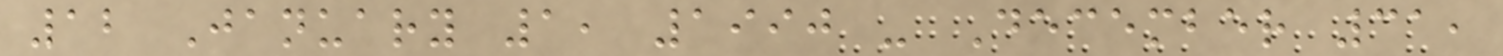12 January 1, 1990 - December 31,
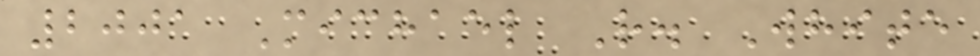2001 Michael R. White
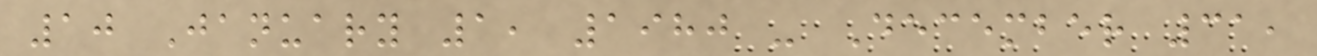10 January 1, 1980 - December 31,
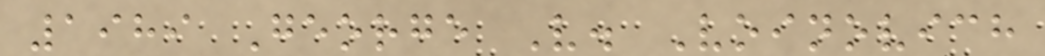1989 George V. Voinovich
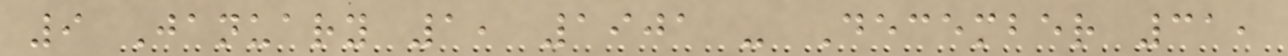9 January 1, 1901 - December 31,
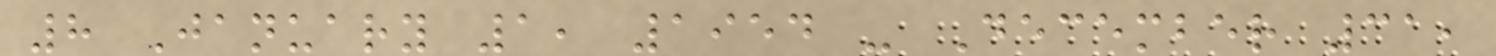8 January 1, 1954 - December 31,
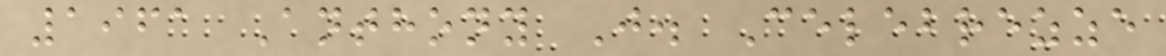1961 Anthony J. Celebrezze
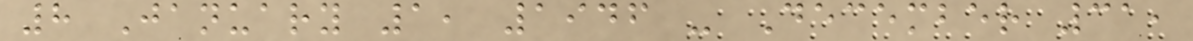8 January 1, 1946 - December 31,
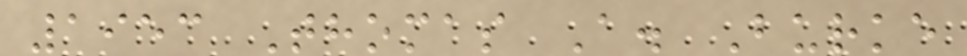1953 Thomas A. Burke
